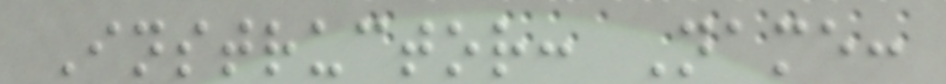Instructor: Name:
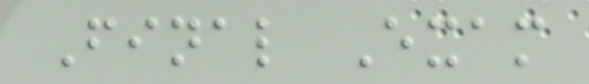Final Exam
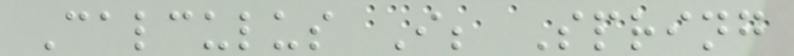Calculus I; Spring
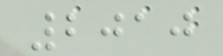2010
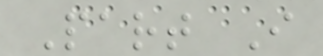Part I
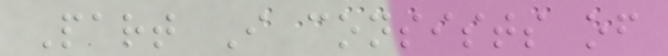Part I consists of
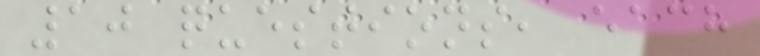10 questions, each
